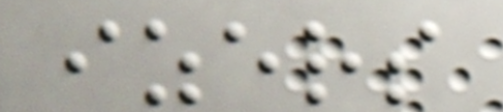izers
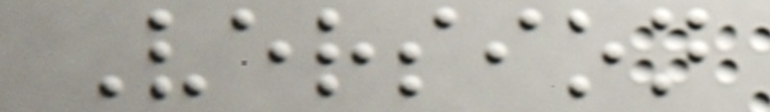Version
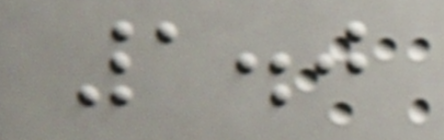1.0
